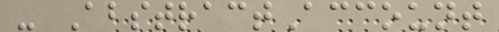- AbstractAccount
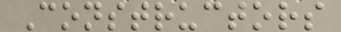Constructors
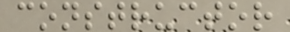constructor
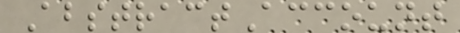AbstractAccount
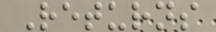Returns
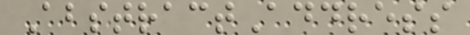AbstractAddress
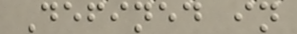Defined in
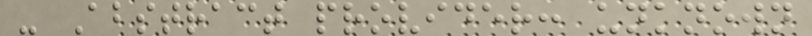- Abstract provider: unknown
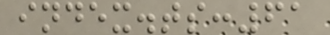index.ts:61
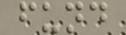fund
